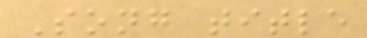Song title
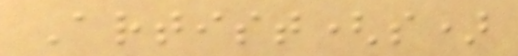Artist(s)
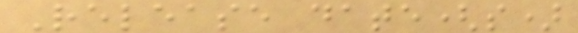Release date(s)
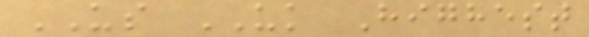US UK Highest
